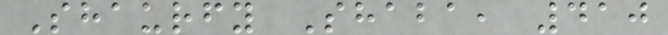Shaurfy Shaba, 410
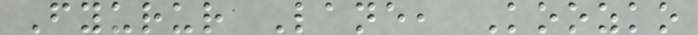Fyurur Lane, Koozko
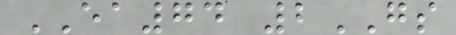EA74 2GS
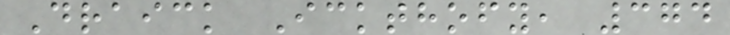Draick Ickthofy, 374
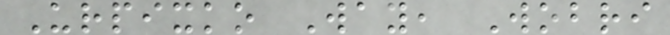Urpixko Way, Wobri
